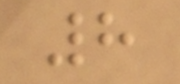8
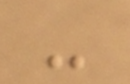-
